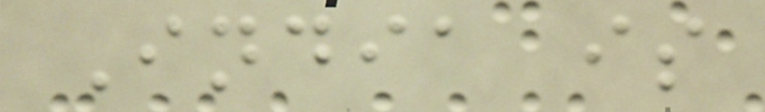India is
